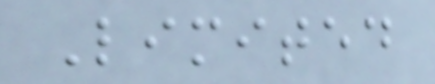Limited
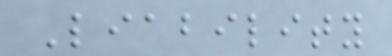Liability
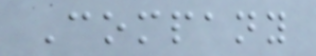Company
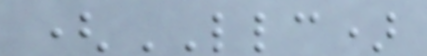(LLC)
